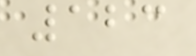123
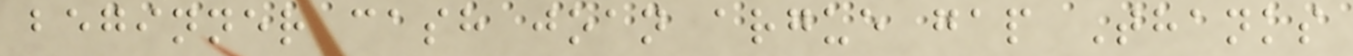beginner cash joan argue gap Thanks
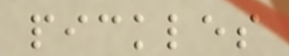pickles
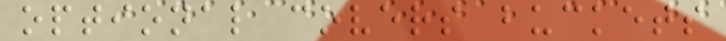optional covers buckets
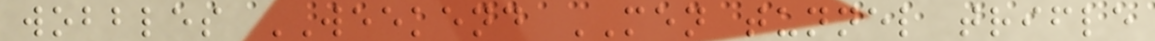wobbles WEEKEND MEN tunnel trifle
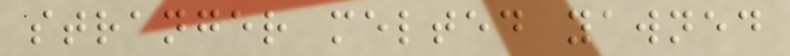stranger melted yawned
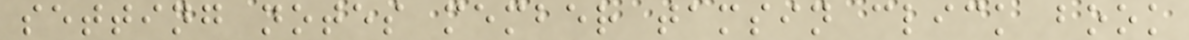setting notes member tamsin click book
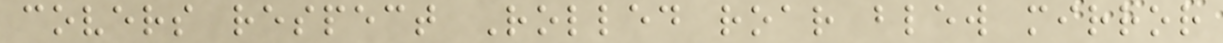covers respect Rolled roar blew mirror
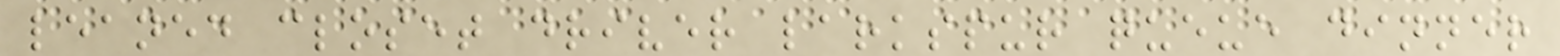leaned closet driver larkspur queue dinner
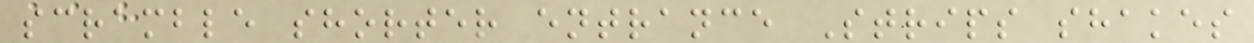scramble shorter entrance Strips shakes
